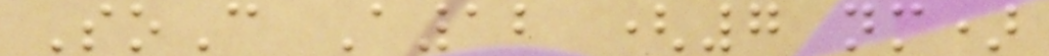SoC A12 (7 nm)
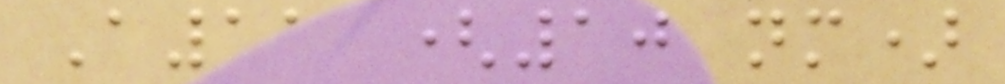A11 (10 nm)
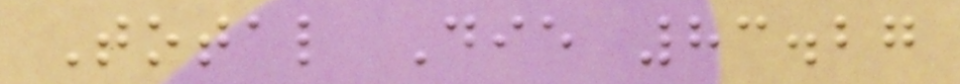Total Die 83.27
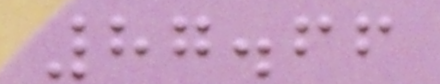87.66
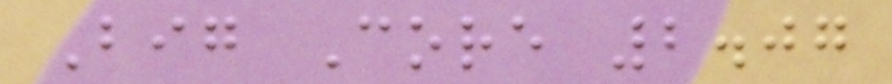Big Core 2.07
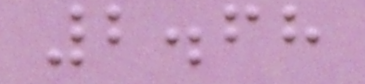2.68
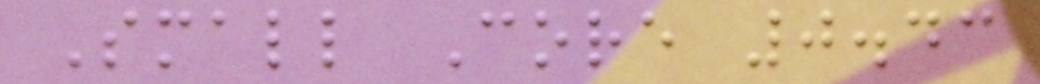Small Core 0.43
